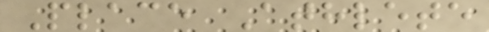Place Athlete
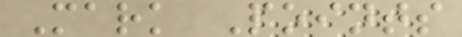Mark Points
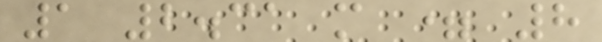1 2.31 m = 8
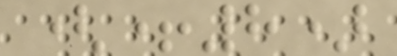(+8)
